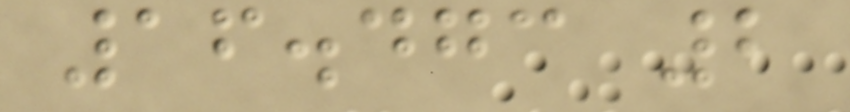16.473 2
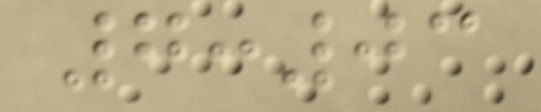7:03
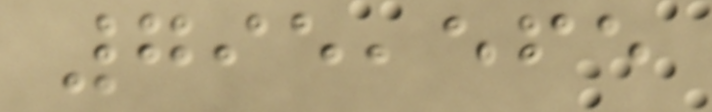795,565
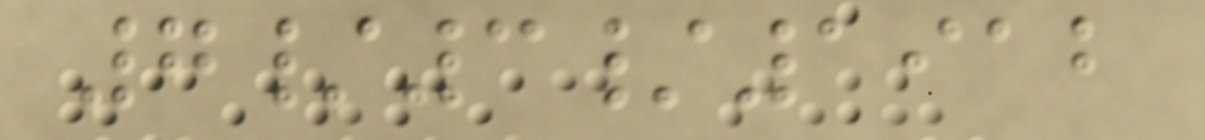7/3/1912
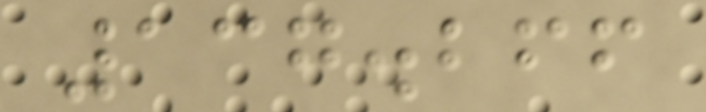137.266
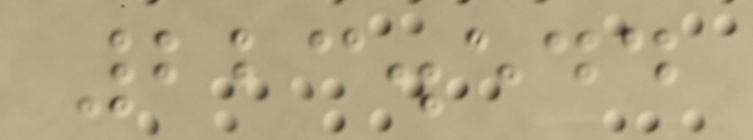223.544
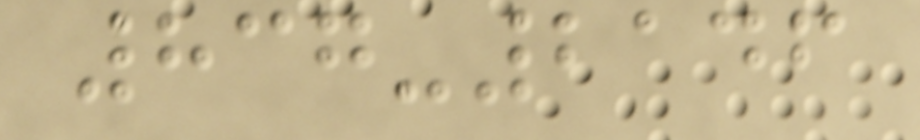837-2146
